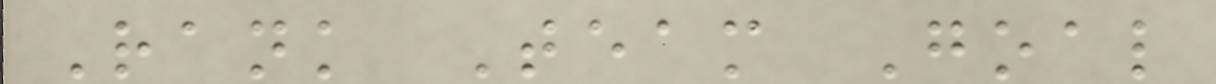Rank Team Goal
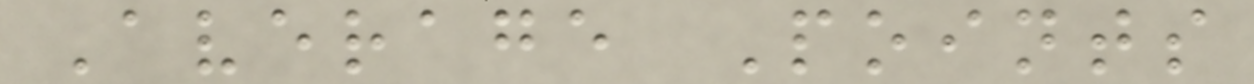Average Points
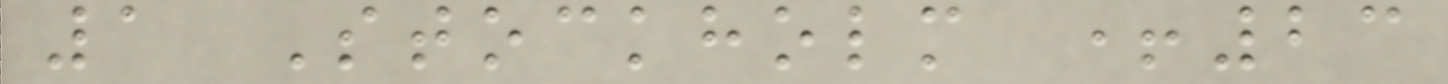1 Stockholm +23
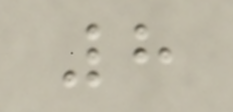8
